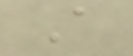A
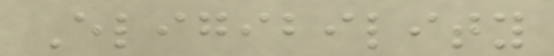Eligibility
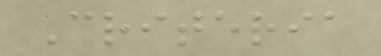Criteria
